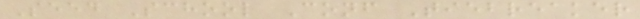Seed School Conf Tiebreaker
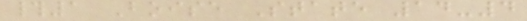#1 Boise State 14-4
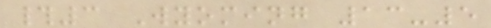#3 Wyoming 13-5
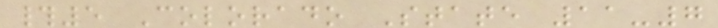#5 Colorado State 11-7
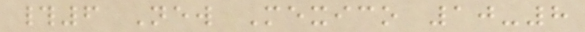#6 New Mexico 10-8
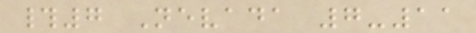#7 Nevada 7-11
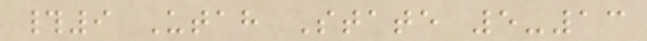#9 Utah State 5-13
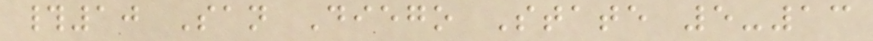#10 San Diego State 5-13
